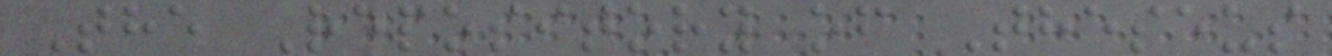The Repository of Theseus
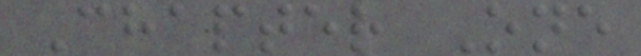Chapter One
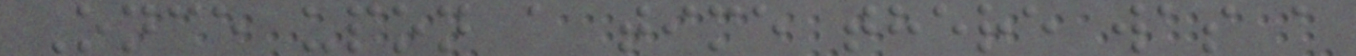Once upon a time there was a
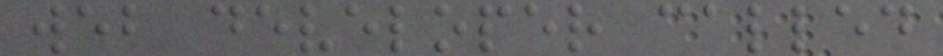web developer called
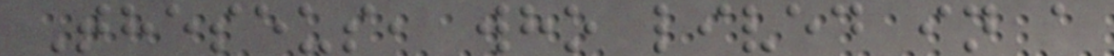Theseus, who lived in a
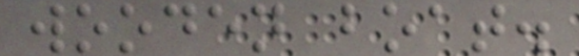wooden boat.
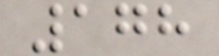178
